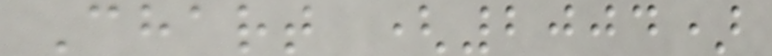Chart (2004)
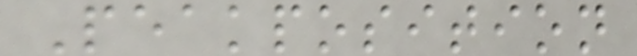Peakposition
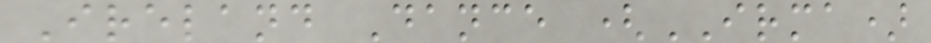Ireland Dance (IRMA)
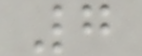7
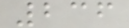236
